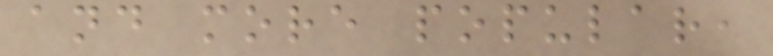and more popular,
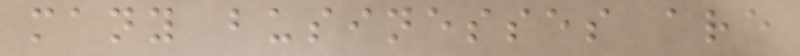many businesses are
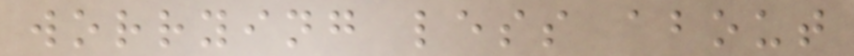worrying less about
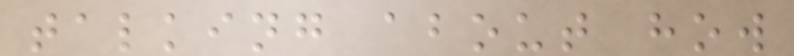talking about how
